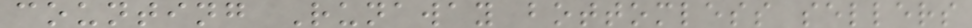counting Runaway bottomless sellers
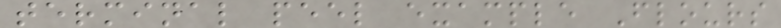terminal peel example Flours
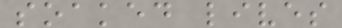soaked lives
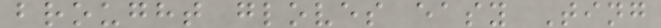brought gloves easy Ting
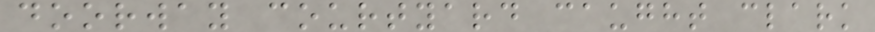doorway courtyard caught clark
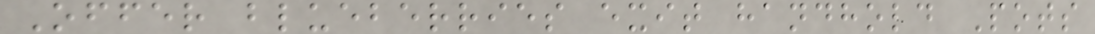Offer blueberries exit handhold Pots
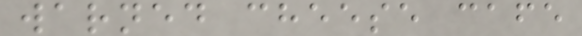warned cheese cafe
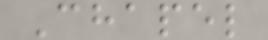Chapel
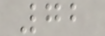72
